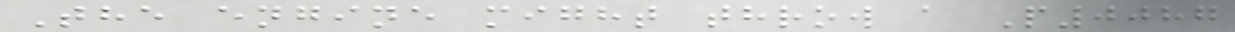The engine might throw a P0087
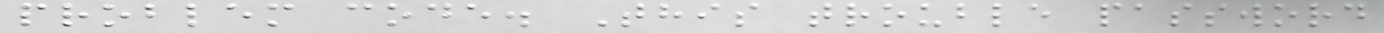problem code. This trouble password
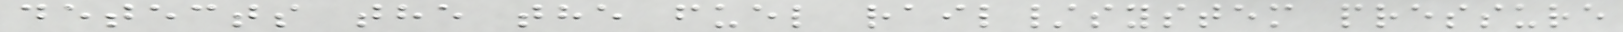detects the the fuel rail/system pressure
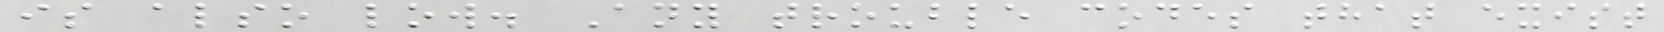is also low. Any trouble codes that exist
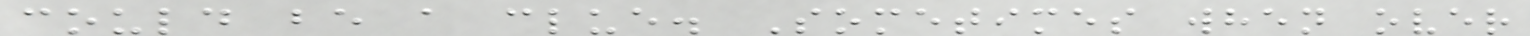could be a clue. Sometimes when over
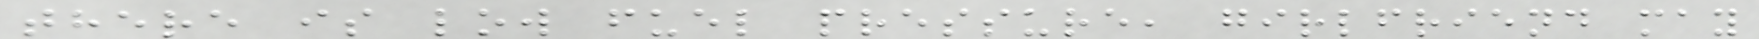there is low fuel pressure, girlfriend may
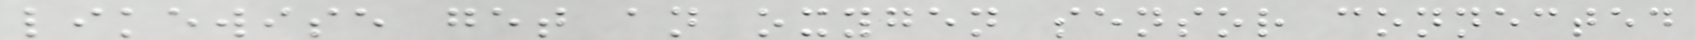likewise get an oxygen sensor connected
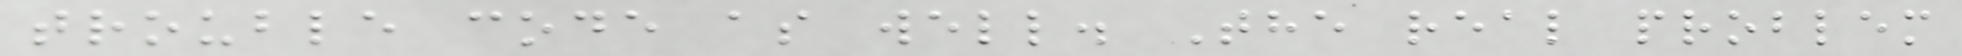trouble code as well. The real problem
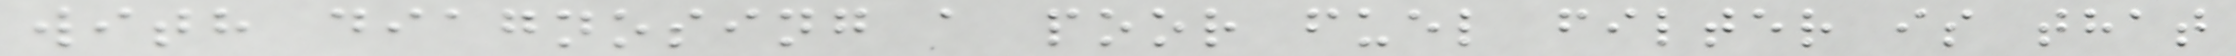with diagnosing a poor fuel filter is that
